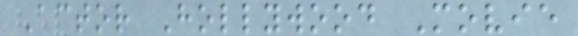Actor Hollywood Movie
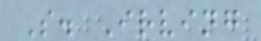S. Irving
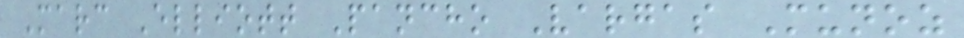Marc Elliott Pancho Vargas Munoz
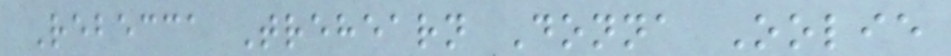Rebecca Trehearn Donna Oolie
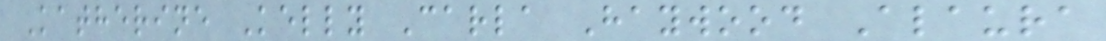Katherine Kelly Carla Haywood Alaura
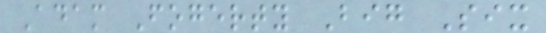Adam Fogerty Big Six
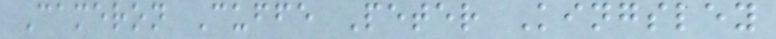Cameron Cuffe Peter Kingsley
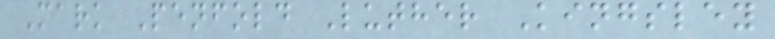Mark Penfold Luther Kingsley
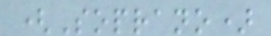(Soprano)
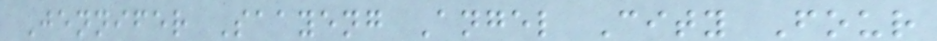Jennifer Saayeng Angel City Four
